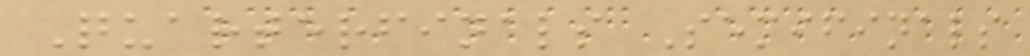Quarterfinals Semifinals
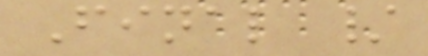Final /
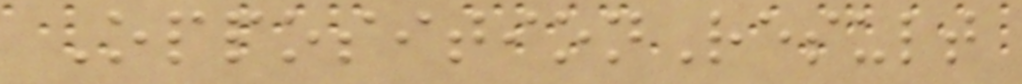OppositionResult
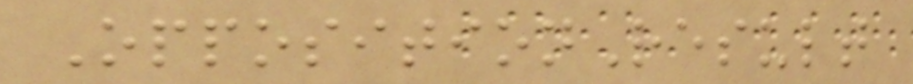OppositionResult
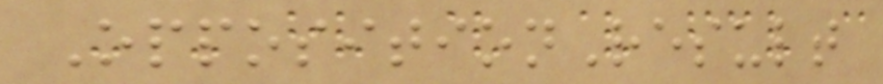OppositionResult
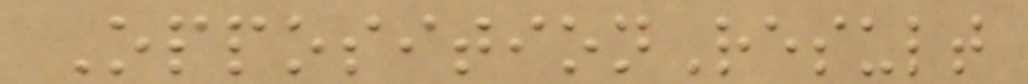OppositionResult
